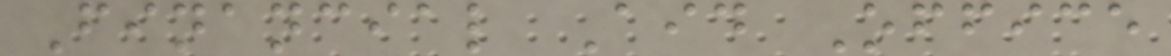Financial Aid Office
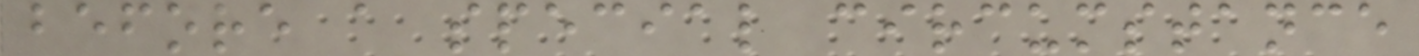before a special circumstance
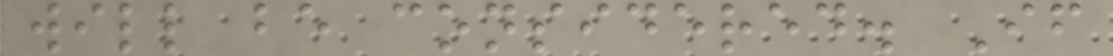will be considered. If
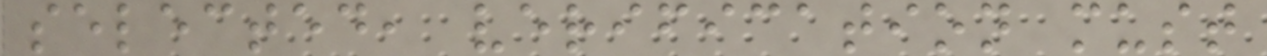selected, verification must
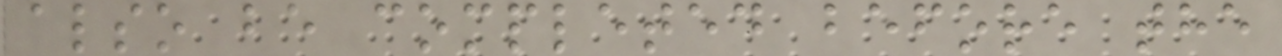also be completed before the
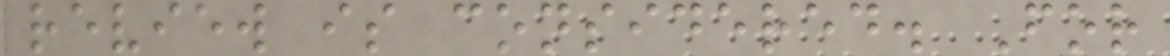review is considered. For
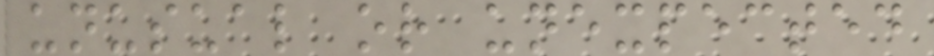unusual or unexpected
